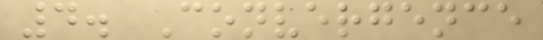4. Convergence
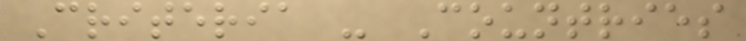Criteria - Countries
